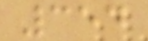354
